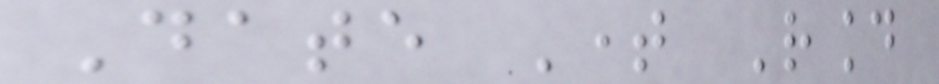Date Time Round
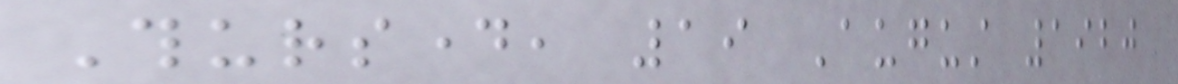Thursday, 19 August 1920
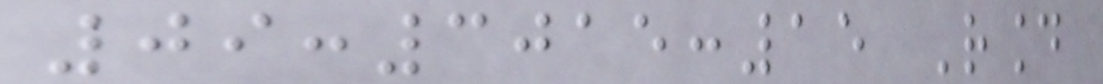09:3015:15 Round
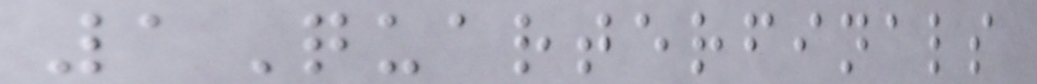1Quarterfinals
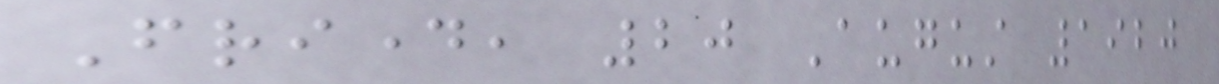Friday, 20 August 1920
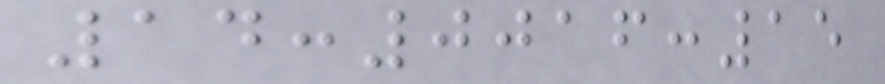14:0016:15
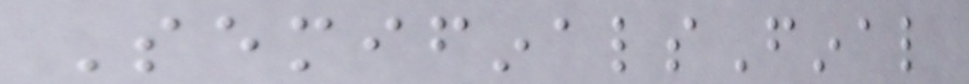SemifinalsFinal
